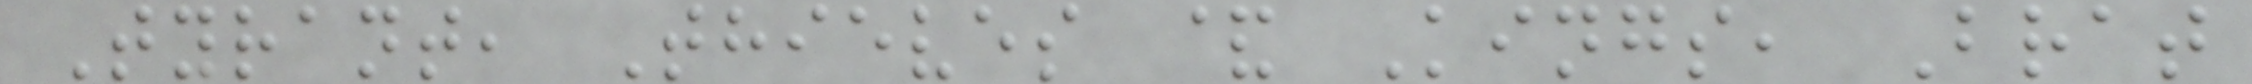Tyrant, Thieves & Kings, Brat
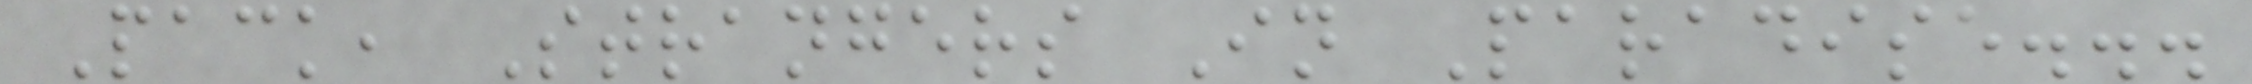Pack, Strangers In Paradise...
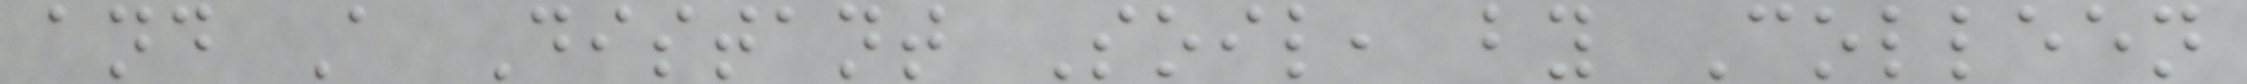and A Distant Soil, by Colleen
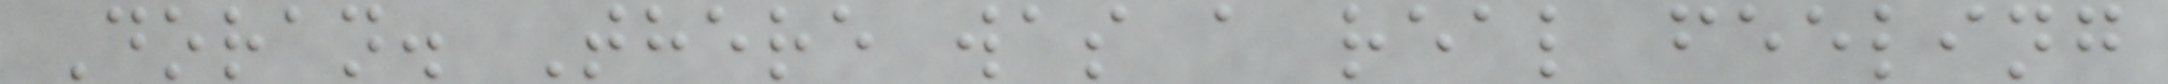Doran. There was a real feeling
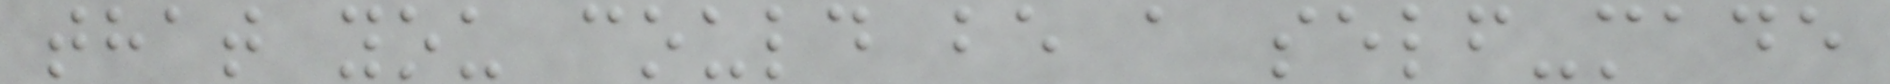that you could be a self-made
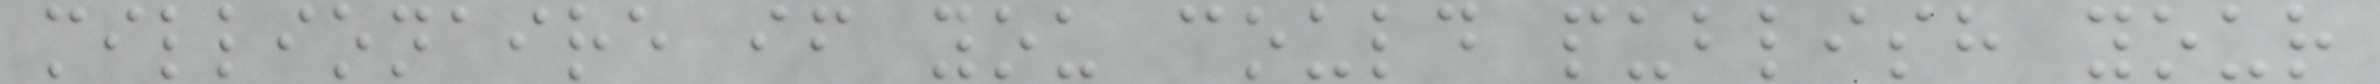millionaire if you could publish your
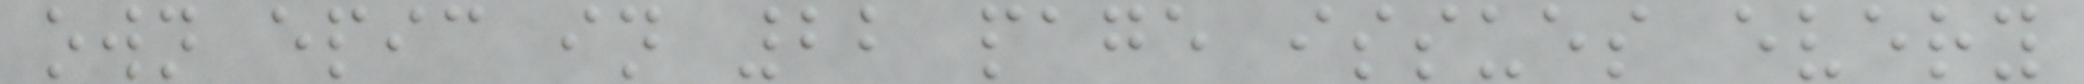own epic in 22 page issues every
